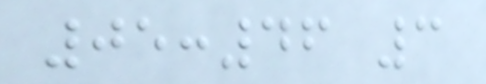05:46 3
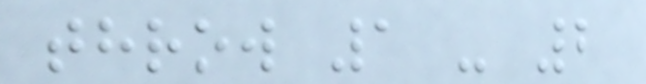throw 1 - 2
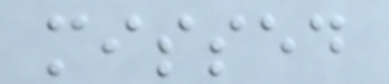missed
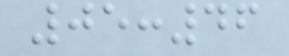05:46
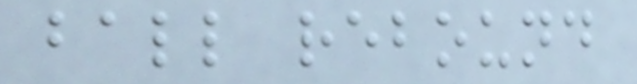ball rebound
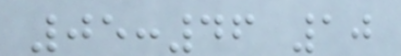05:46 10
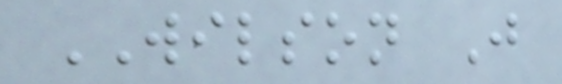WILSON J
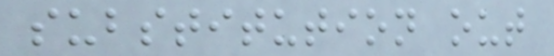substitution out
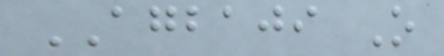AGBAJI O
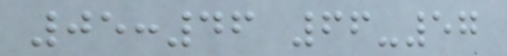05:46 66-57
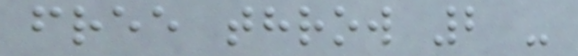free throw 2 -
